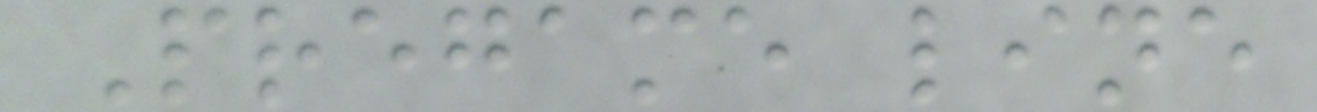Pregame line
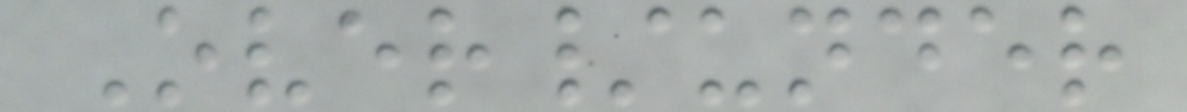Over/under
